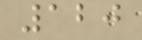120
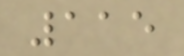115
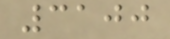3100
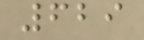629
